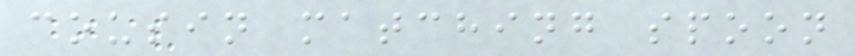cousin matching spoon
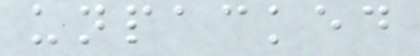unpacked
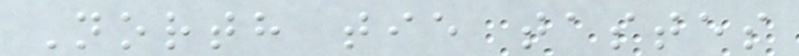North tie tastes
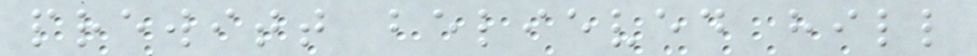prewitt believed hill
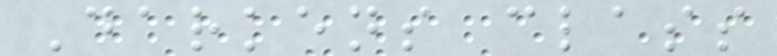Darkens class
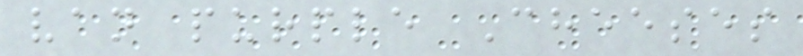van purple Cheeses
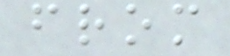from
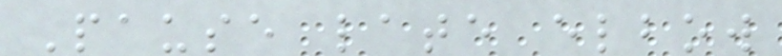Pause late elbow
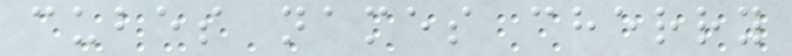cubes names cherry
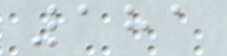181
